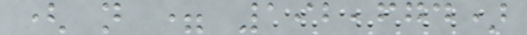( n = 192,674)
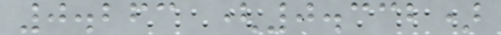0.263 (0.332)
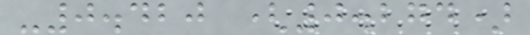-0.420 (0.274)
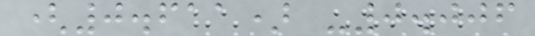(0.611) -0.006
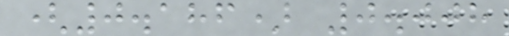(0.186) 0.008
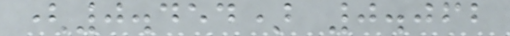(0.454) 0.062
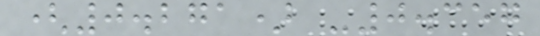(0.271) -0.357
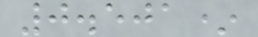0.501*
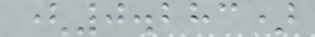(0.283)
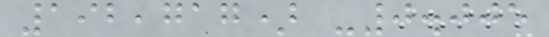192,717) -0.005
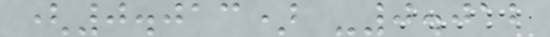(0.013) -0.012
